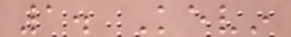1. Kevin
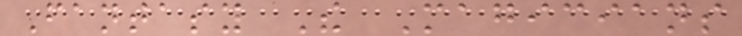Fantasy The Magicians
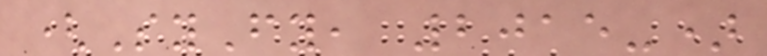(SyFy, 2015-)
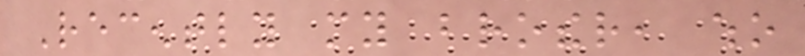Recently my brother, who
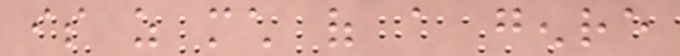is as much of a genre
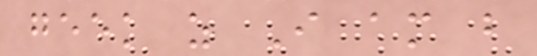geek as I am but
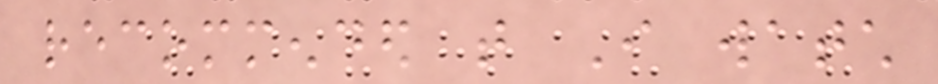recommended that I watch
